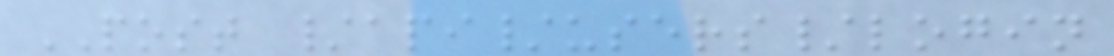POST /api/users/login
